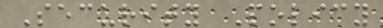Security Policy
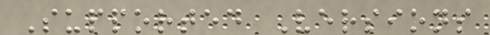Supported Versions
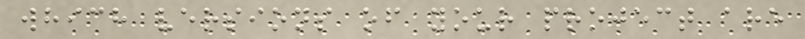which versions of your project are
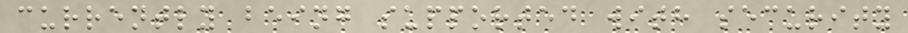currently being supported with security
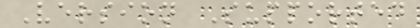Version Supported
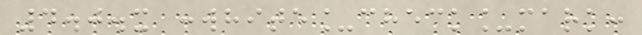4.0.x :white_check_mark:
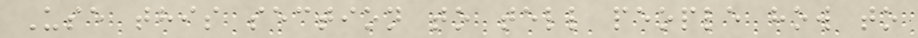Use this section to tell people how to
